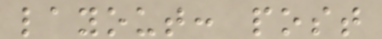layout: post
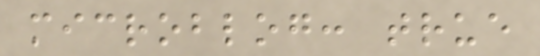microblog: true
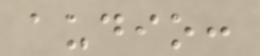audio:
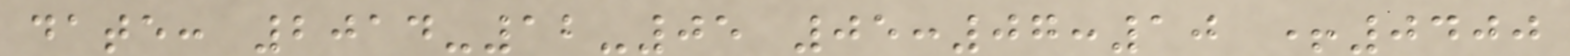date: 2014-12-05 05:07:10 +0400
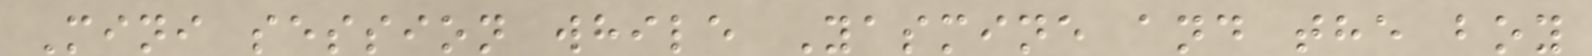Mini session while Yasmine and the boy
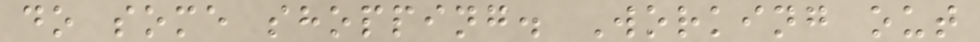do some shopping. Working out
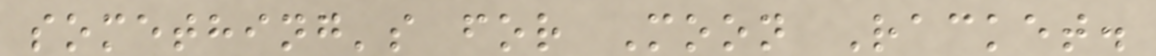something's for Moon Racket.
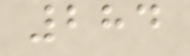284
